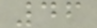46
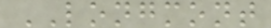LONGMONT
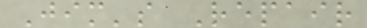Jim's Repair
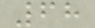68
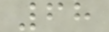68
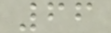66
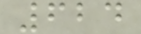624
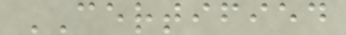CERTIFIED
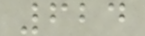624
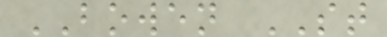BOWEN ST
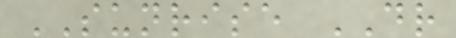SUNRISE DR
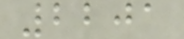2201
